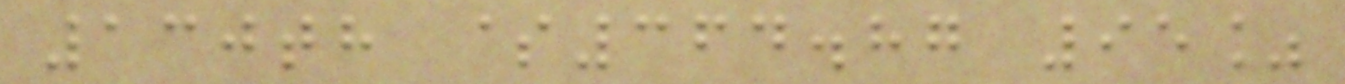130th $364.87 95%
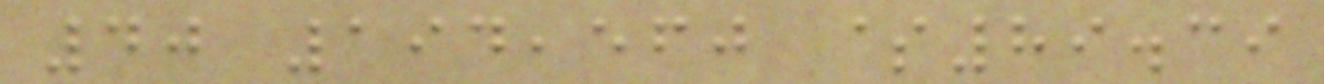40 194,560 $89.39
